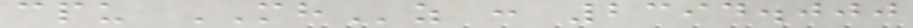cpu MHz : 2394.000
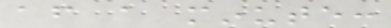after a minute:
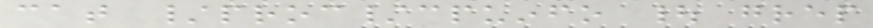cat /proc/cpuinfo | grep
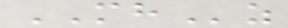MHz
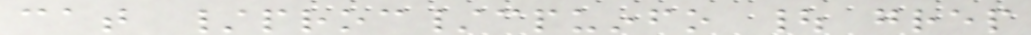cat /proc/cpuinfo | grep
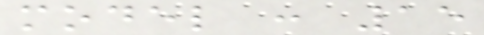model : 15
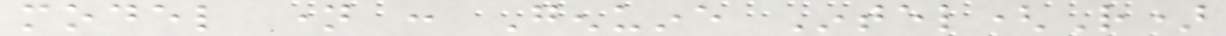model name : Genuine Intel(R)
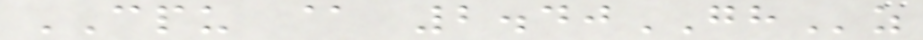CPU @ 2.40GHz
